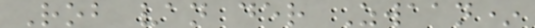Rob van der Zwaan*
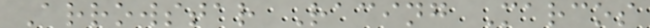Arrowstar Racing Marcos
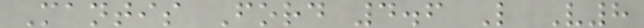Mantis Ford 4.6 L V8
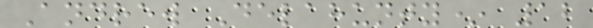Andrew Delahunty* 12
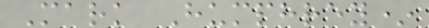Mark Humphrey*
